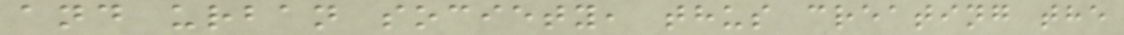and urban society, thus creating the
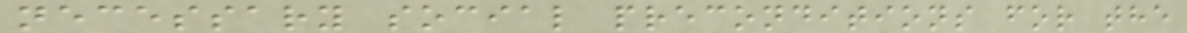necessary social preconditions for the
